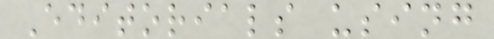Editorials using
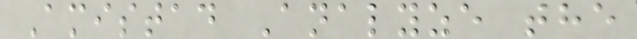Amistad Analyze the
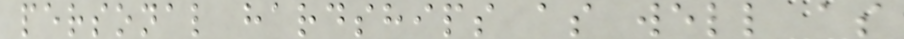personal hardships as well as
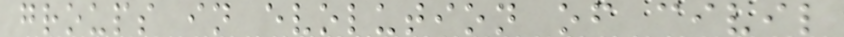groups in evolution of civil
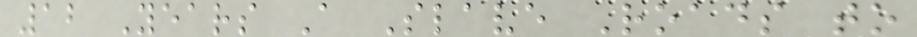12 Years A Slave Roads to
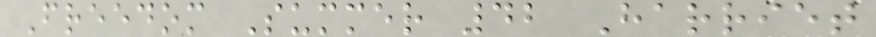Freedom Summer 42 Harriet
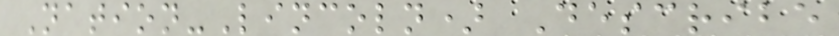Nation-Lincoln) Describe
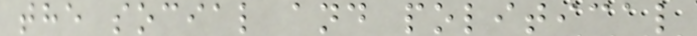the social and political
